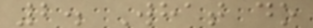2. What do
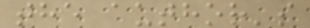the author's
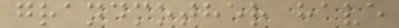grandmother have
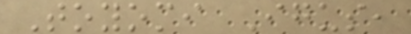Toyomi Igus,
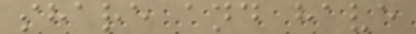share and have
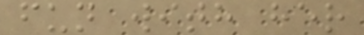fun with her
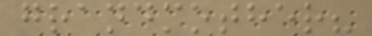grandmother?
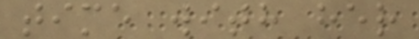time with her
